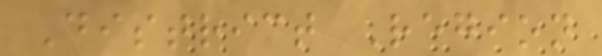District Region
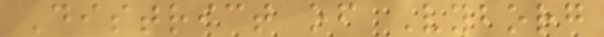District of Vyborg
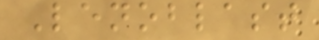Lenoblast
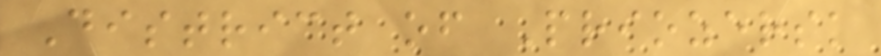District of Priozersk
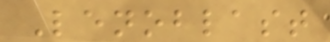Lenoblast
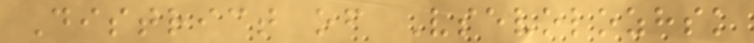District of Vsevolozhsk
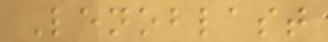Lenoblast
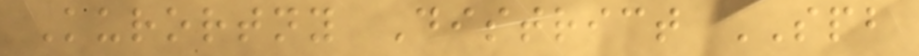Kurortny District SPB
